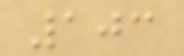103
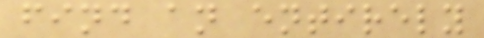find an entirely
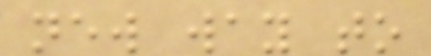new way to
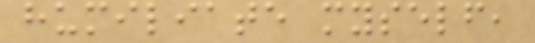humiliate myself,
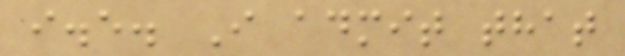i.e. I admit that
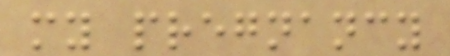my pregnancy
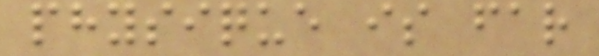physique is far
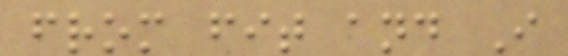from fit and I
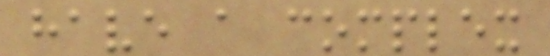have a complex
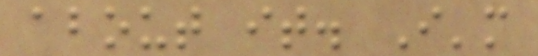about it. I'm
